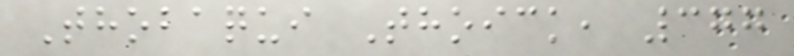Thobaqui Thoick, 377
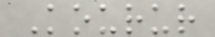Kourur
